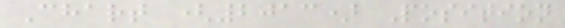Chart (2013) Position
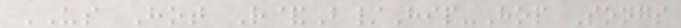US Hot R&B/Hip-Hop Songs
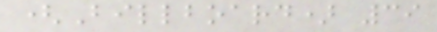(Billboard) 39
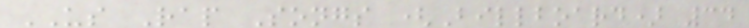US Rap Songs (Billboard) 34
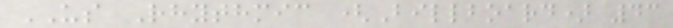US Rhythmic (Billboard) 43
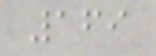169
